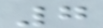7
